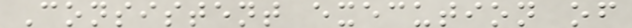Consistent execution of
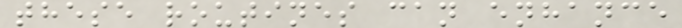these routines can enhance
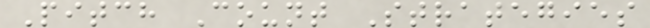Pitch Count Strategies
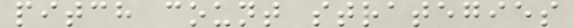pitch count strategies
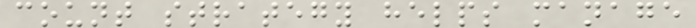count strategy helps manage
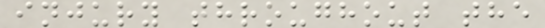injury throughout the
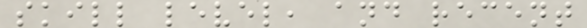skill level, and recent
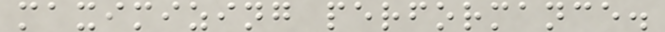maximizing performance.
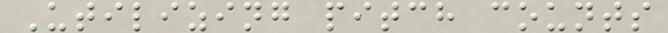Utilizing pitch counts
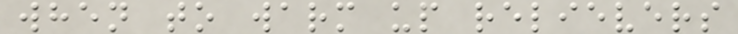when to warm up relievers
